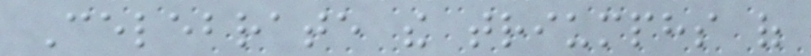Celebrate the triumphs of
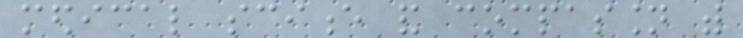medical science and compassion with
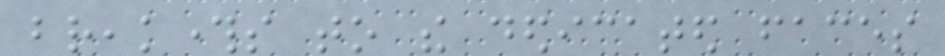breakthroughs to the dedicated faces
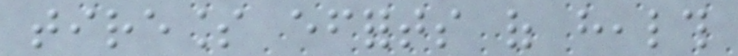tireless efforts of health
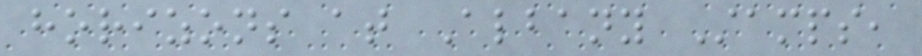horizons at Albany Stamps,
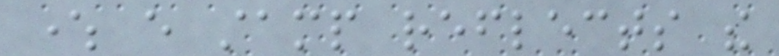where every stamp reflects the
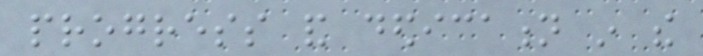progress and dedication in the
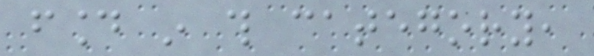found in this category,
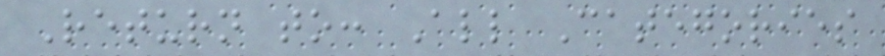Return to: All Categories
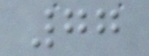77
